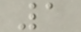1
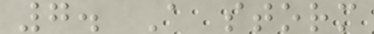7. A storm
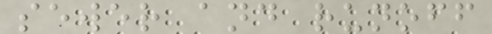sewer and runoff
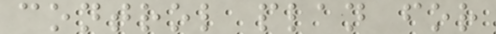control plan for
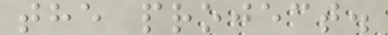the project.
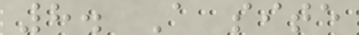8. A site
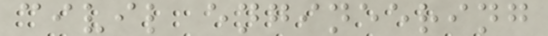civil engineering
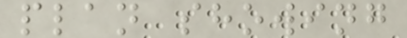plan showing
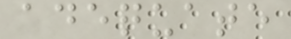adequate
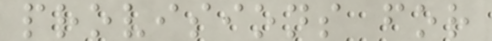provisions for
